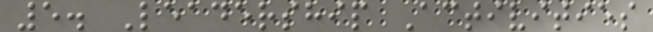5. Leadership Activities
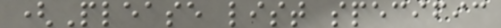(Please list specific
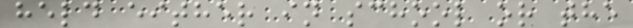held either in school or the
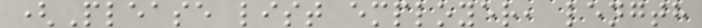(Please list employer, length
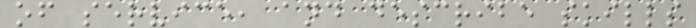of service, and describe skills
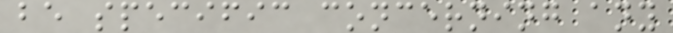be specific concerning any
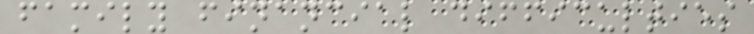family financial difficulties
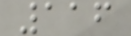116
